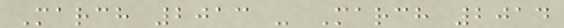March 2013 - March 2014
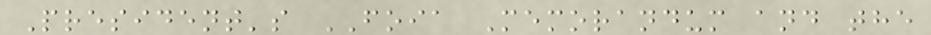President's FOIA Memorandum and the
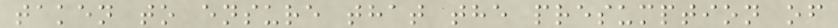taken to ensure that the presumption of
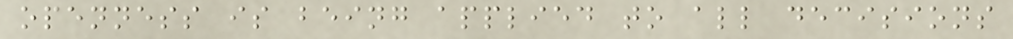openness is being applied to all decisions
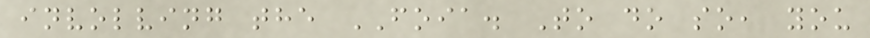involving the FOIA. To do so, you
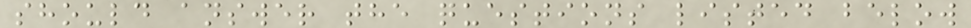should answer the questions listed below
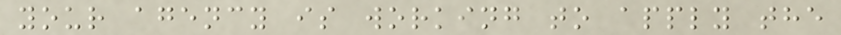your agency is working to apply the
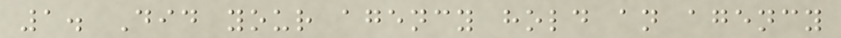1. Did your agency hold an agency
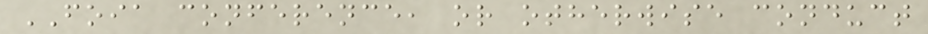FOIA conference, or otherwise conduct
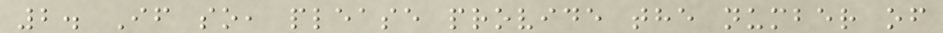2. If so, please provide the number of
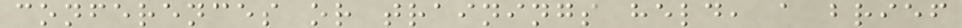conferences or trainings held, a brief
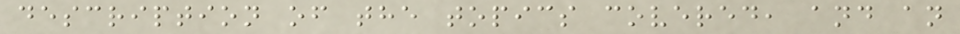description of the topics covered, and an
